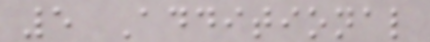5 Additional
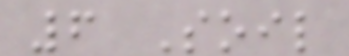6 Soil
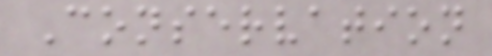Conservation
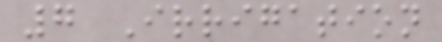7 Irrigation
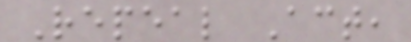Repeal Act,
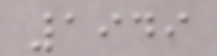1949
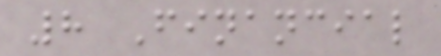8 Financial
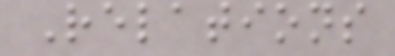Relations
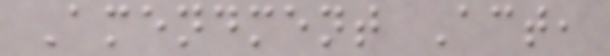Amendment Act,
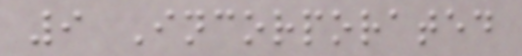9 Incorporated
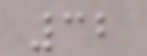32
